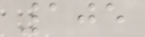105
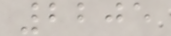2205
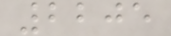2205
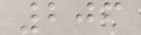206
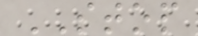STOP
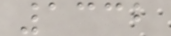1332
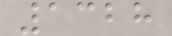1328
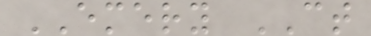EMERY CT
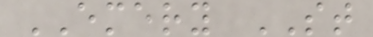EMERY ST
